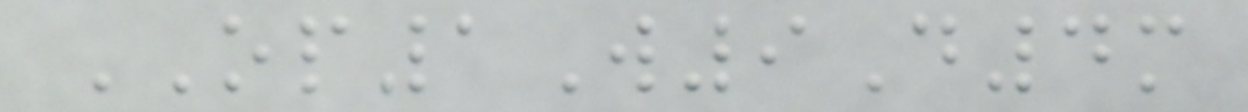OP1W9D4m
